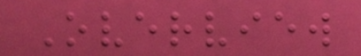Overview
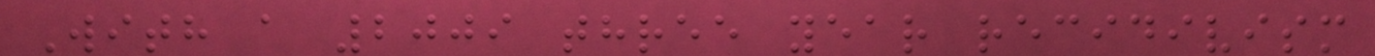With a 2009 three year recidivism
